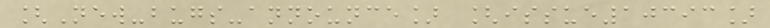[New-bugs-announce] [issue10393]
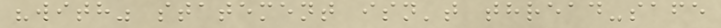"with" statement isn't thread-safe
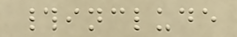#include
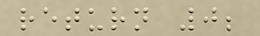return 0;
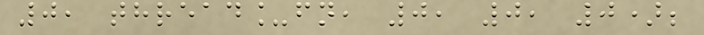0, thread_fn, 0, 0, 0);
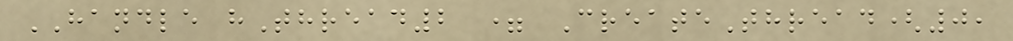HANDLE hThread2 = CreateThread(0,
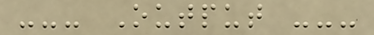--- Output ---
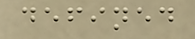defined
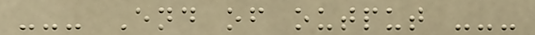--- End of output ---
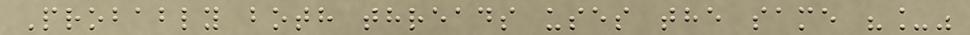Probably both threads uses the same "_"
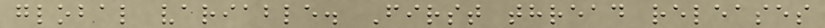global variable. First thread releases
